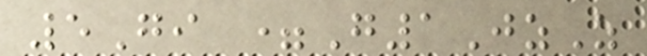5Gi =G1JzZ
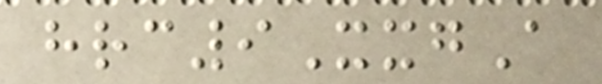hrc9XxgA
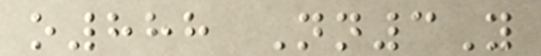o888 Nn3Y
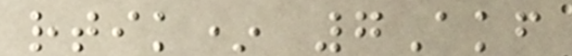rtik* 7Akf
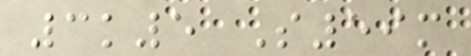3k5 S59m
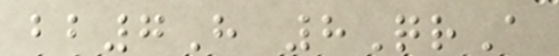bb7H 8QrA
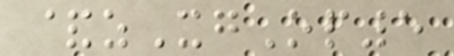&zXgOp5
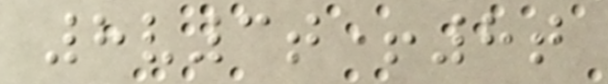8v3t+8t
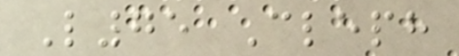L75 Cleph
